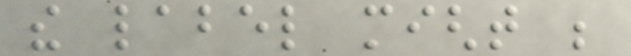the label might be
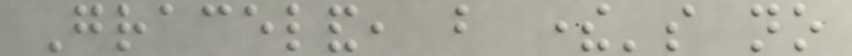Graceland, but there's no
